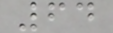64
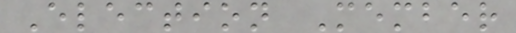Election Member
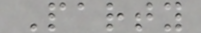Party
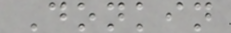Donkin
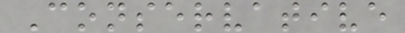Conservative
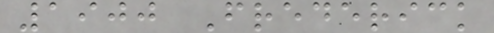1900 Frederick
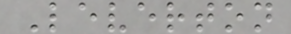Leverton
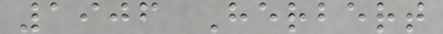1906 Herbert
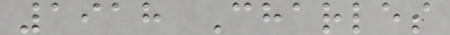1918 Charles
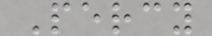Percy
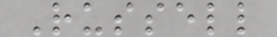Russell
